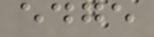edge
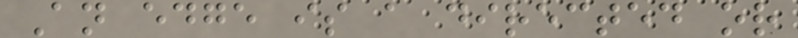An edge is a directed or
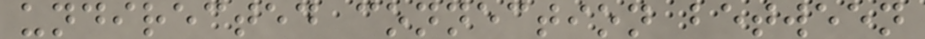undirected connection between
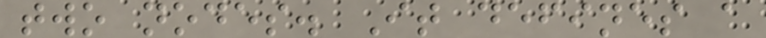two nodes. It defines a
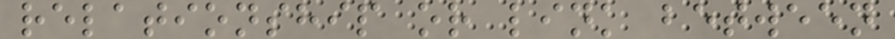relationship or link between
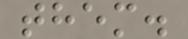them.
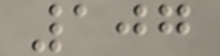107
